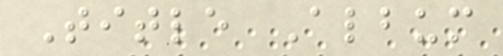Title Album
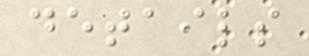details
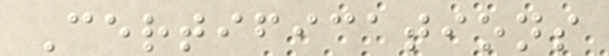Certifications
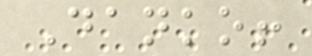Danko!
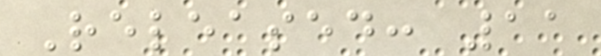Released: 11
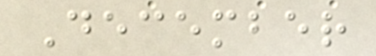December
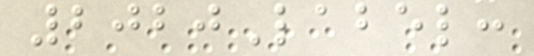2020Label:
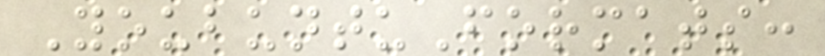YoubuntuFormats:
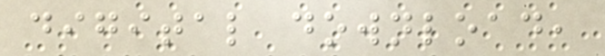digital download,
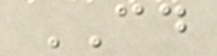CD
